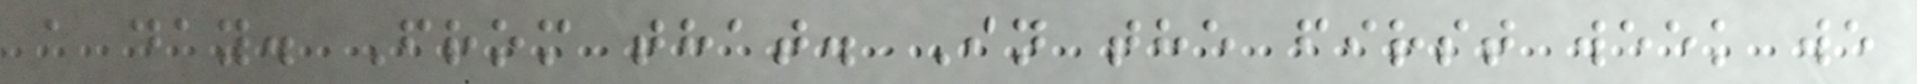a day. From that. In the first week we
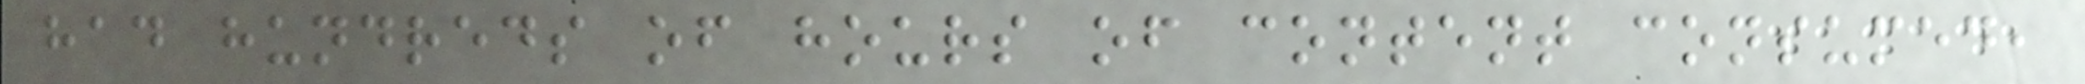had hundreds of hours of content consumed,
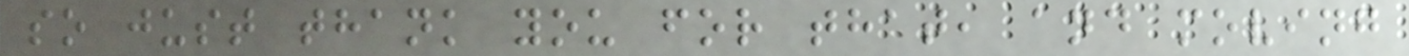so just thank you for that, and moving
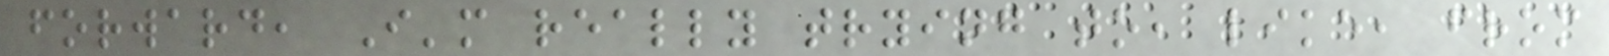forward, I'm really trying to, like, from
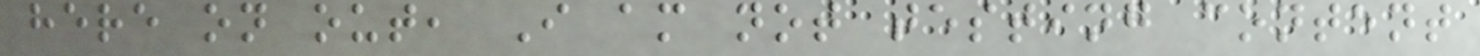here on out, I am not testing content
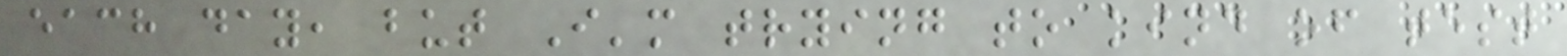each day, but I'm trying to kind of test
